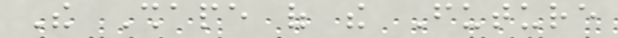The Shape of the Future
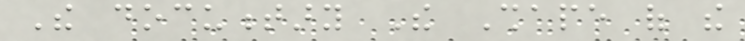The documentary The Shape of the
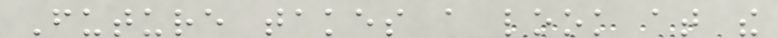Future takes a look at the
